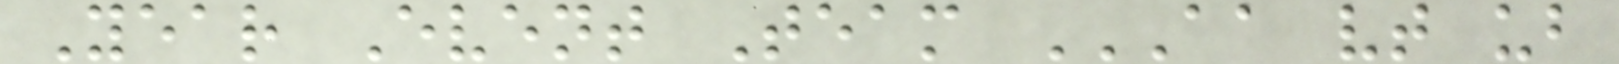Year Event Team AA VT UB
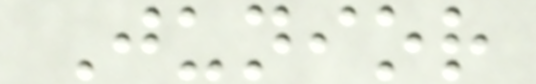Junior
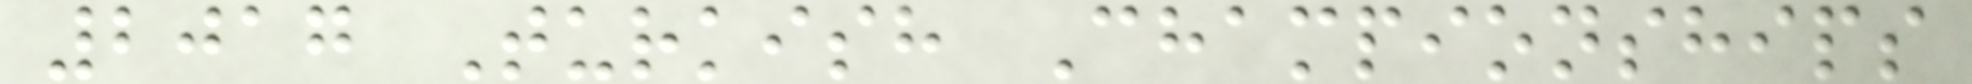2017 Turkish Championships
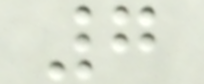7
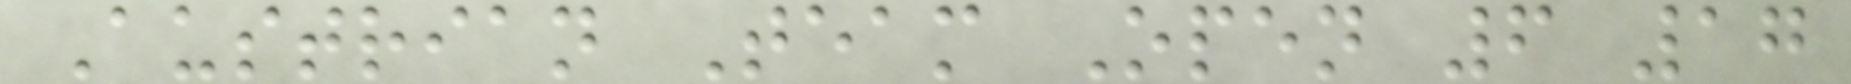Austrian Team Open 6 17
